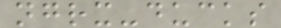ngrx-ducks
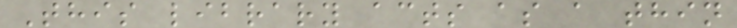This library acts as a thin
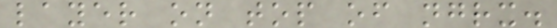layer on top of ngrx.
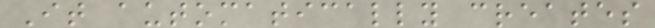It automatically creates
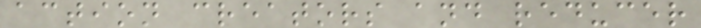action creators and reducer
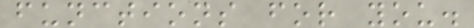functions for you.
